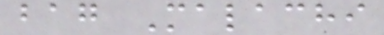bag Malachi
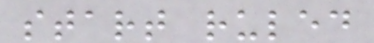start ruled
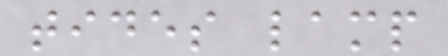tides lamp
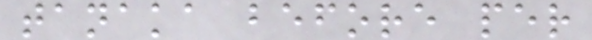tanaka before per
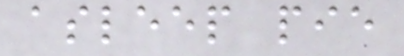asleep pie
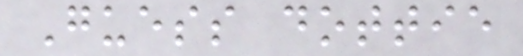Guess dottie
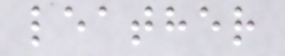leather
